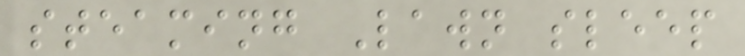steaming Lawn sleep
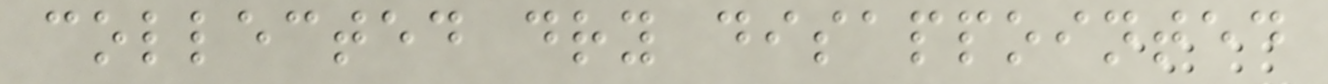collected dry disappointed
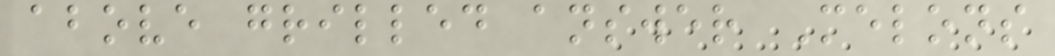above grilled answer Melons
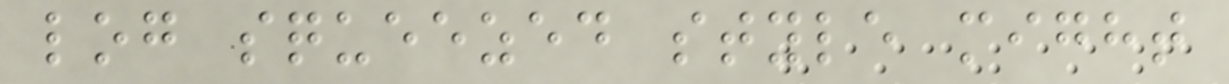log squeezed style might
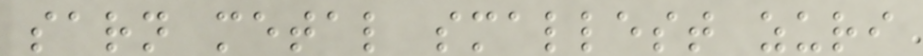sarn metal smallest zuri
